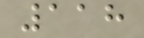118
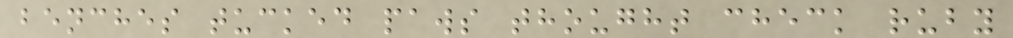benches tucked paws thought check ruby
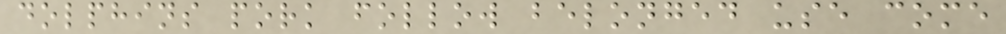dolphins pork follow belonged use come
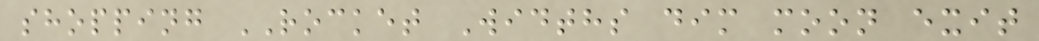shopping ROCKET Widths dim moon exit
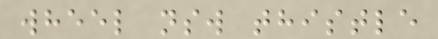wheel nsw thistle
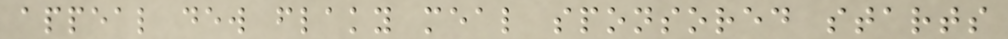appeal dew flaky meal sponsored starts
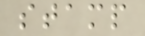stamp
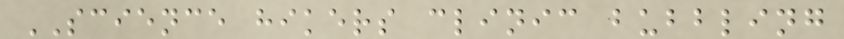SCIENCE hikers clinic bubbling
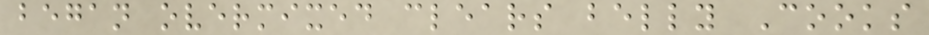began overmixed clears belly Cooks
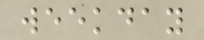weekday
